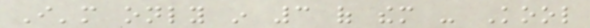I'm only in 3 of them - Kool
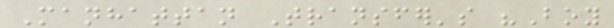Manhattan Transfer's "Boy
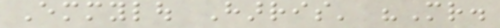Emmylou Harris' "Mr.
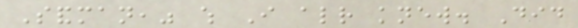Sandman," which I already knew. Did
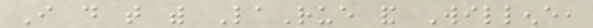I do that with LaRue and Willene,
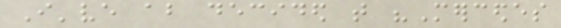I've about decided that "Mercedes
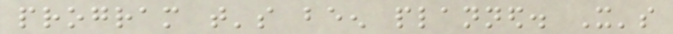program that's been planned. It's
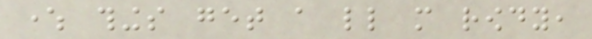where things get a little more rowdy,
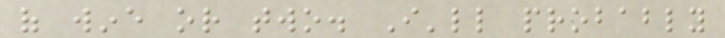of wine or two. I'll probably
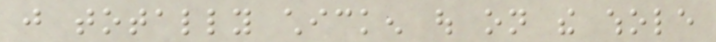just totally chicken out on the whole
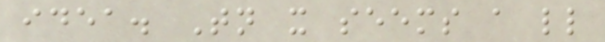idea. Tonight it seems a little
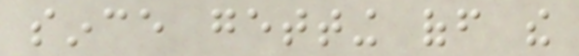since getting off the
